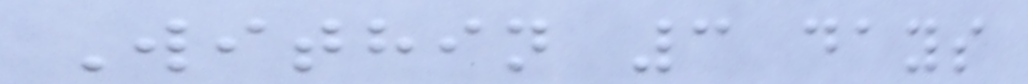Within 3 days
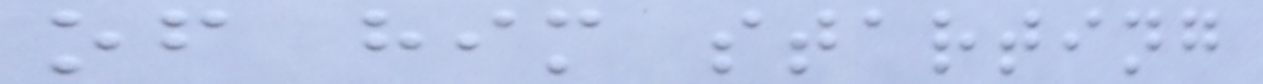of him starting
